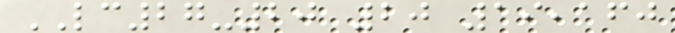LC27-20 20 19,160
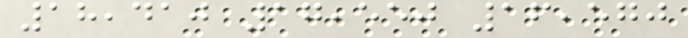18,410 17,550 16,570
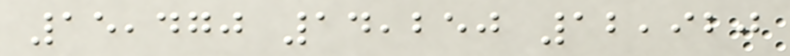15,470 14,250 12,920
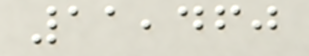11,460
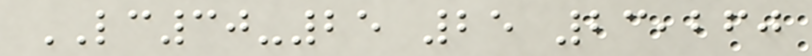LC30-25 25 23,260
